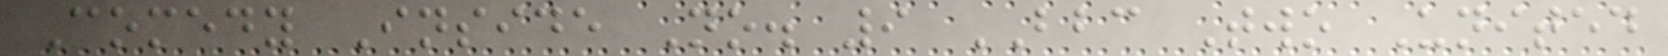Comedy Inside No. 9 BBC Two United
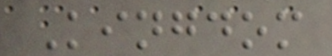Kingdom
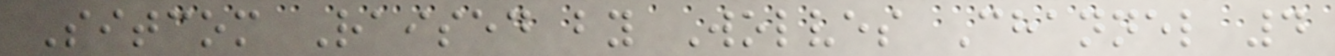Sitcom Raised by Wolves Channel 4
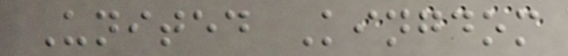United Kingdom
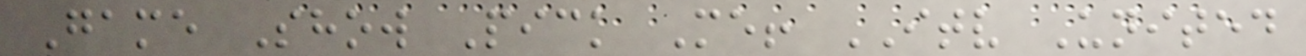Game Show Pick Me! ITV United
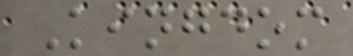Kingdom
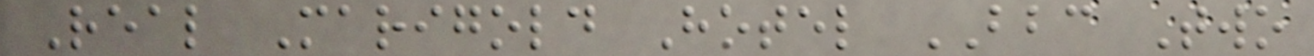Real Marigold Hotel BBC Two
